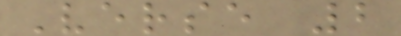Verse 2
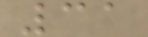31
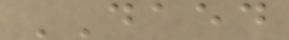DAED
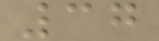37
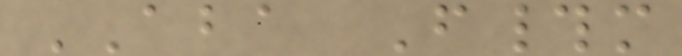ABA F#m
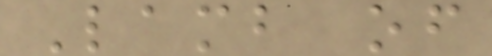Lamb of
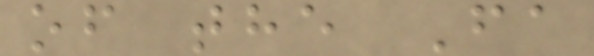of the Fa
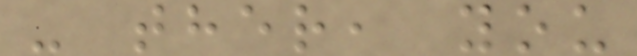- ther, you
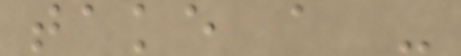take a -
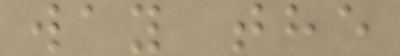way the
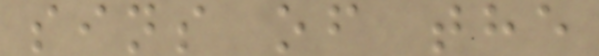sins of the
